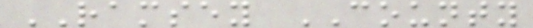RAMSEY COUNTY
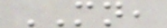MN,
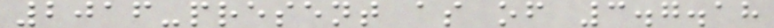2016-present as of 3.7.18
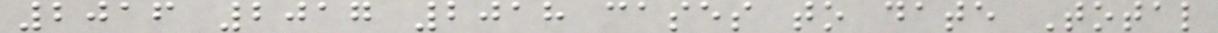2016 2017 2018 cases to date Total
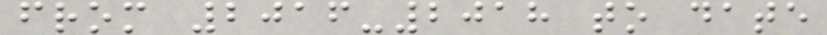from 2016-2018 to date
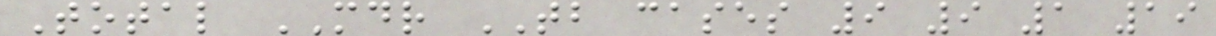Total MDR TB cases 9 9 1 19
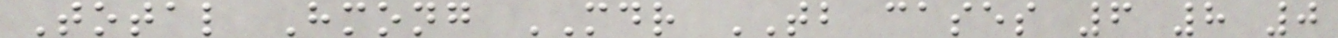Total Hmong MDR TB cases 6 8 0
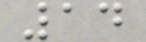14
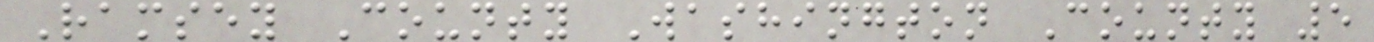Ramsey County Washington County 5
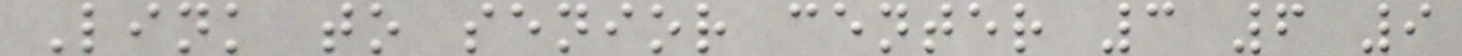Link to senior center 3 6 9
